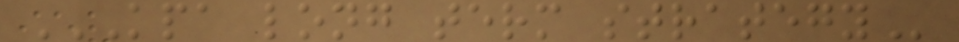KPA LONG TERM STRATEGY
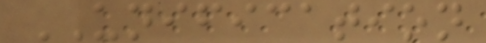UNIFICATION
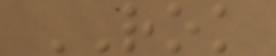ROK
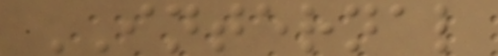INTERNAL
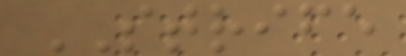STRIFE
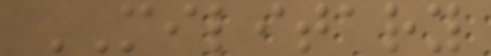MILITARY
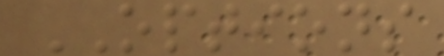OPTIONS
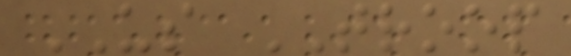US TROOP
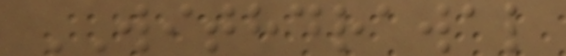WITHDRAWAL
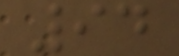94
